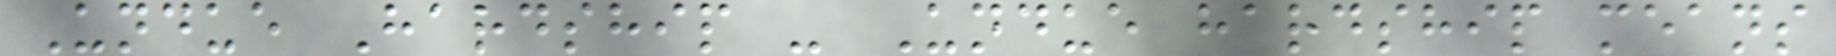Undue Hardship - Undue hardship means
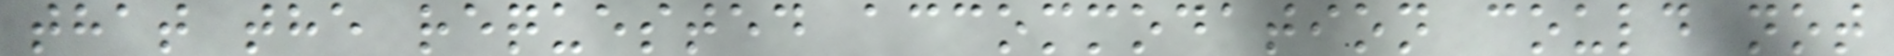that the requested accommodation could not
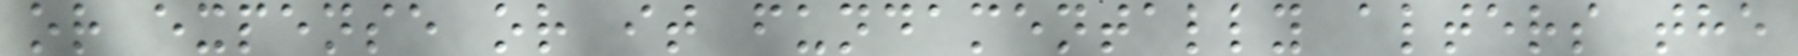or expense or it fundamentally alters the
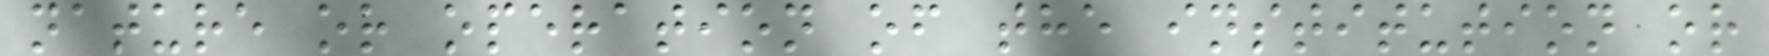nature or operation of the institution or
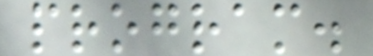program.
